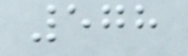578
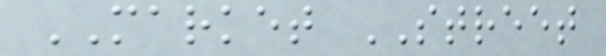MARKET STREET
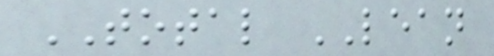TOTAL LEAN
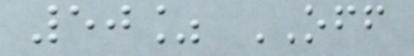50% OFF
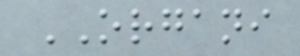ORGANI
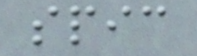spic
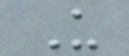U
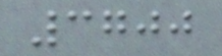3700
